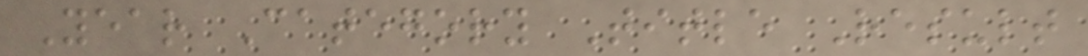Year Category Title Result
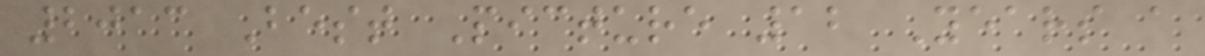2013 Best Picture 12 Years a
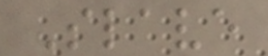Slave
